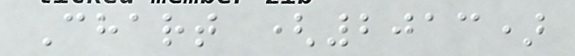Chart (2013)
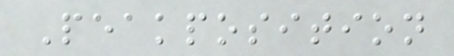Peakposition
